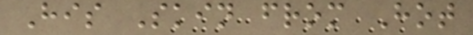His Skin from Hot
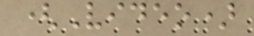(Video)
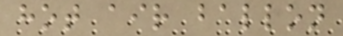hot air ballon
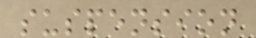suspension
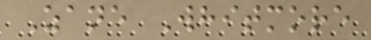Zane Whitmore
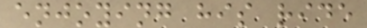enjoying his ride
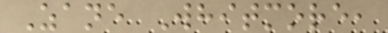Zane Whitmore,
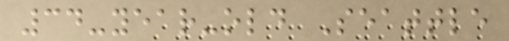34-year-old Seattle
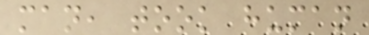man, took human
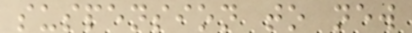suspension to new
